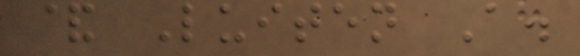& Luiten A.
